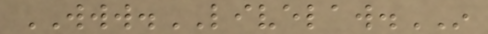WWW.LIVELAW.IN
